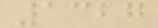1327
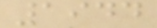1944
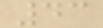43
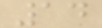14
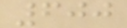600
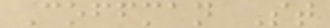Coffman St
